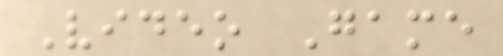Video Game
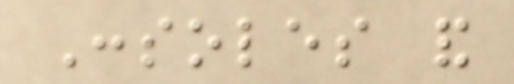Consoles and
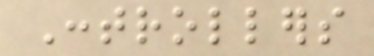Controllers
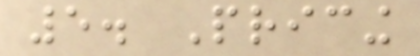5. Pricing
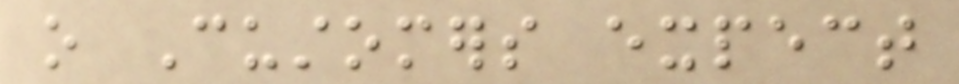o Customers expect
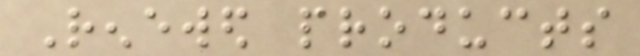Renewed products
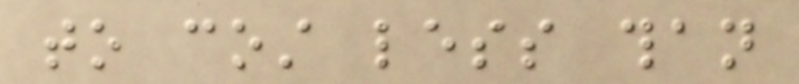to cost less than
